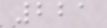221
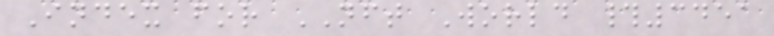Index for NFT World #3451
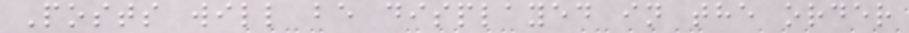Posts will be displayed in the order
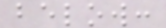below:
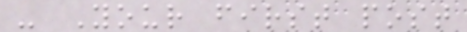- Your first post
